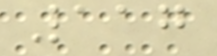117
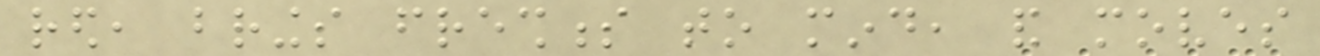red, brings freshness to mind, and moves
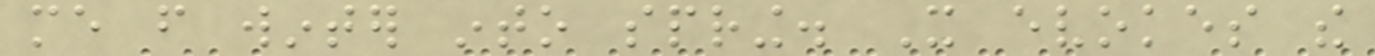me from winter into spring. It evokes the
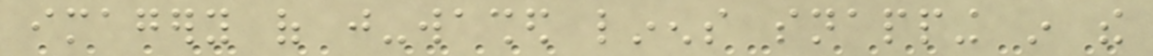imagery of just-washed linens snapping in the
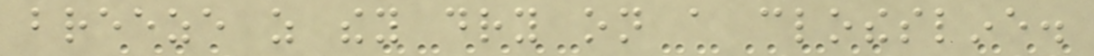breeze as they dry on a clothesline.
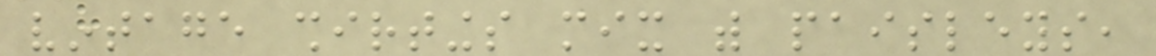vintage shirtings mix with paisleys,
